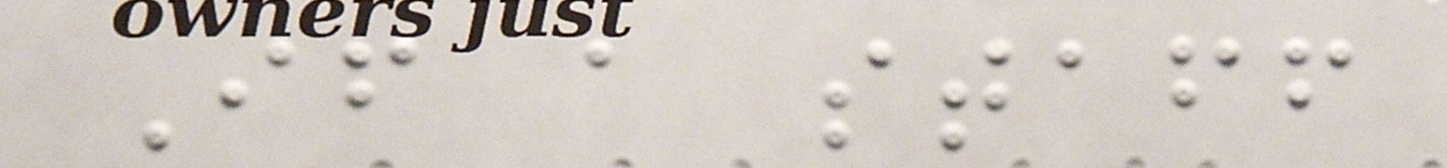If a staff
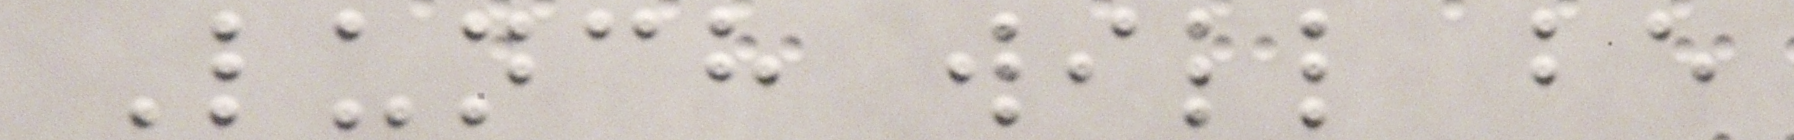Lunch will be
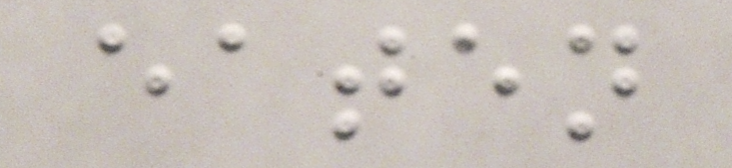eaten
